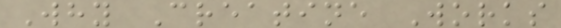Why Creatine Works
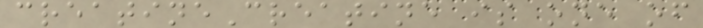creatineCreatine is one of
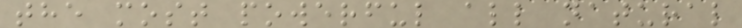the most powerful all natural
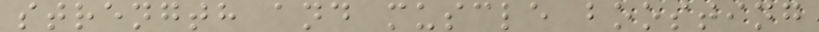strength and muscle boosting
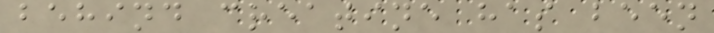behind creatine has been
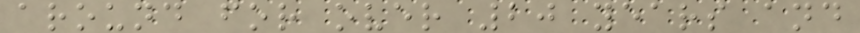around for over 20 years and
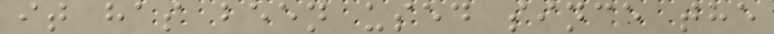it has been used since the
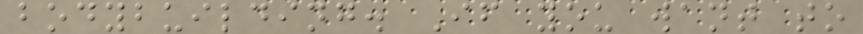bodybuilding. If you want to
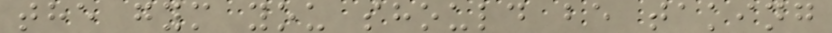the gym you should be taking
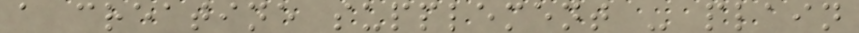a creatine supplement - plain
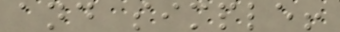and simple!
